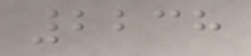2238
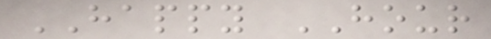HAPPY HOUR
